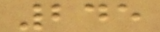245
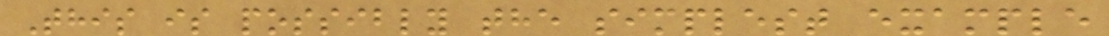This is possibly the simplest example
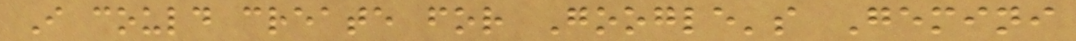I could create for Google's Gemini
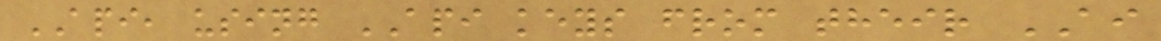API, using API keys from their AI
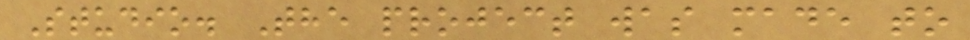Studio. The project was made to
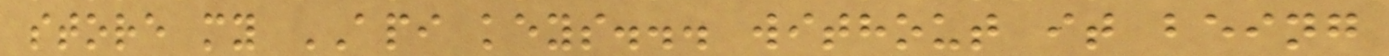store my API keys... without it being
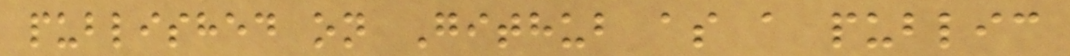published on Github as a public
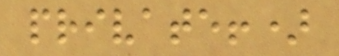private!)
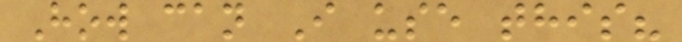How can I use this?
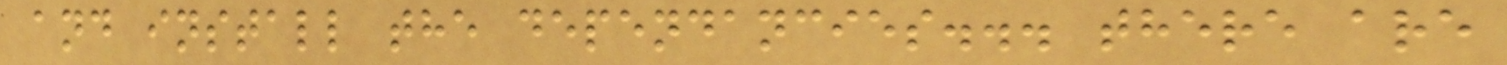and install the dependancies... there are
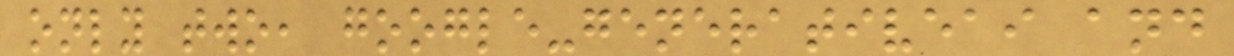only two, google-generativeai and
